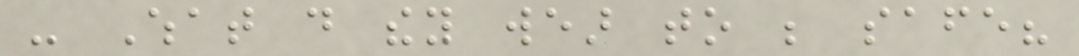- What do they wear to be safe?
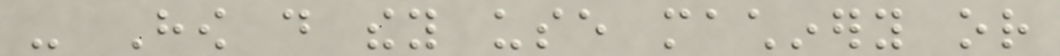- How do they use machinery or
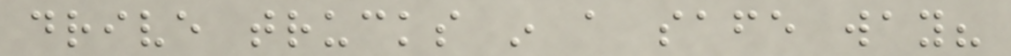drive trucks in a safe way?
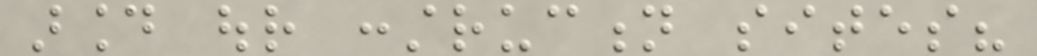around our construction sites?
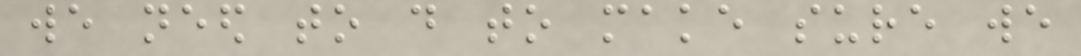we need to do to make sure we
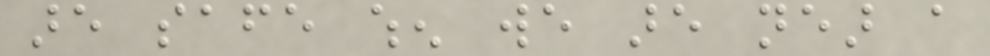are safe when we are near a
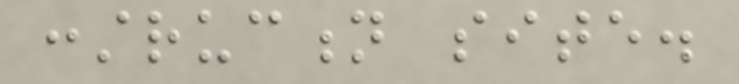construction site.
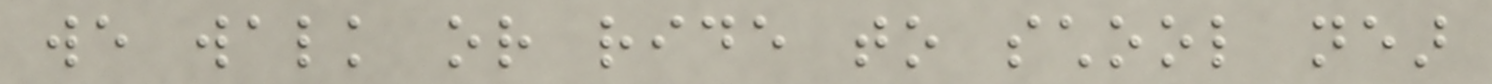we walk or ride to school near
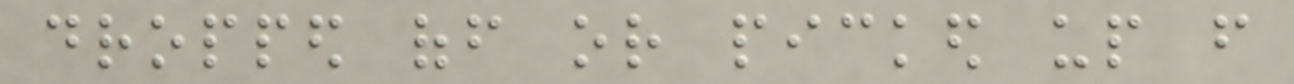dropped off or picked up from
